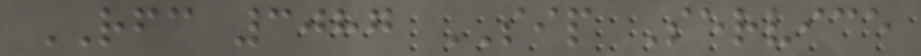RFC 3087 SIP Service
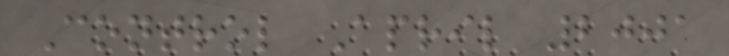Control April 2001
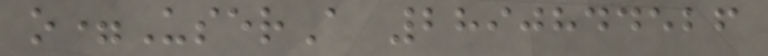o=UserA 2890844526
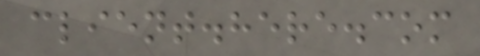client.here.com
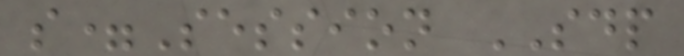s=Session SDP
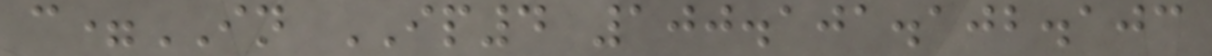c=IN IP4 100.101.102.103
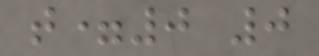t=0 0
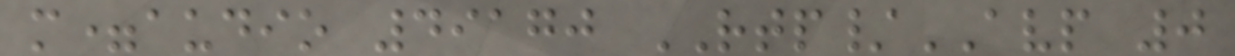m=audio 49170 RTP/AVP 0
